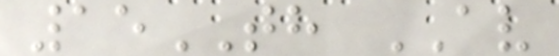15TH AV
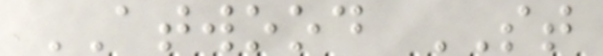ATWOOD ST
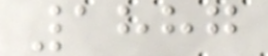1887
